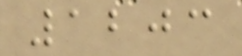1203
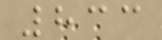833
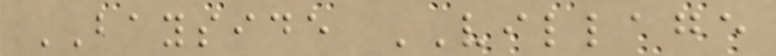BAYSIDE VILLAGE
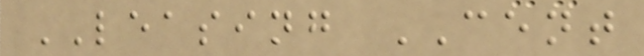LEASING CENT
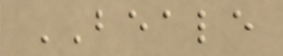BEALE
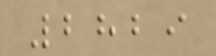2829
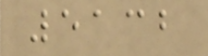5132
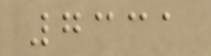7331
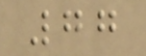77
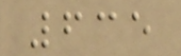635
